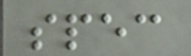spec
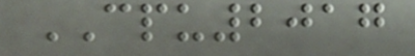CPU2017
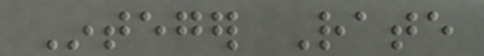Integer Rate
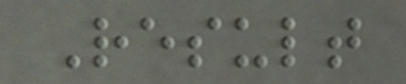Result
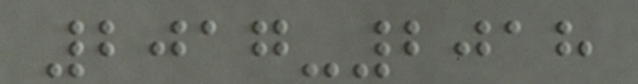2017-2018
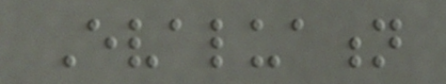Evaluation
